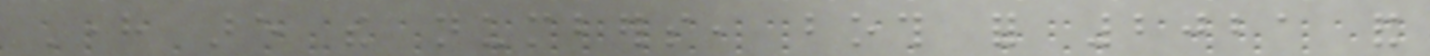Here are the numbers, both for 2021 and
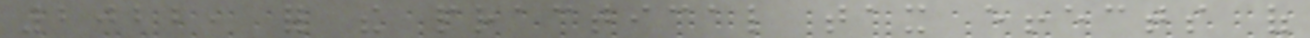2022, for the practical tax effects of
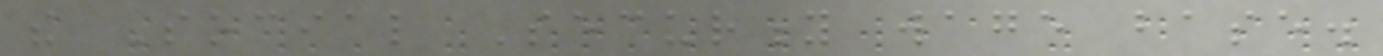the Social Security wage base.
